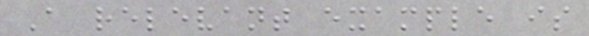A relevant example is
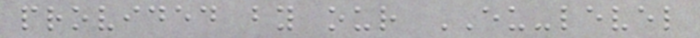provided by our EU-level
